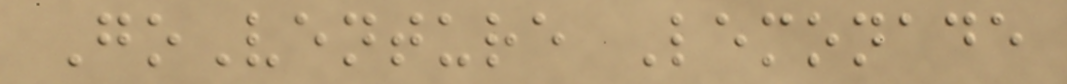GoVenture Lemonade
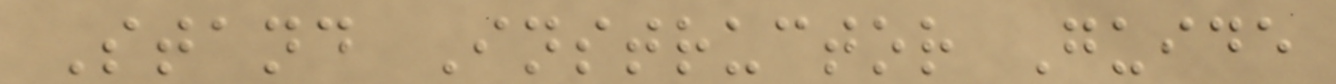Stand Instructor Guide
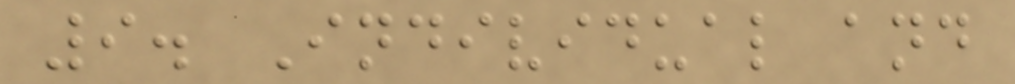9. Individual and
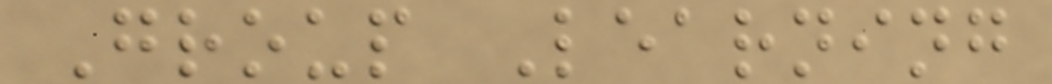Group Learning
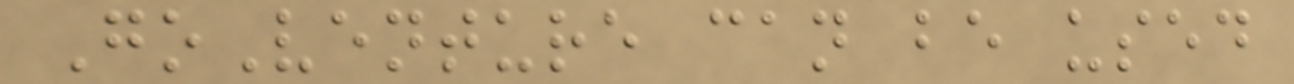GoVenture can be used
